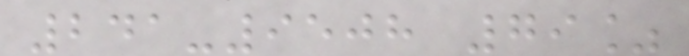241-9508 79%
